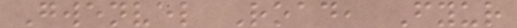Gwenvel Road, Fyur
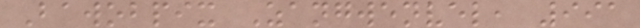Bawobpix Zangwenvel, 991
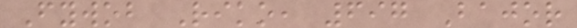Fywob Riko, 697 Bajor
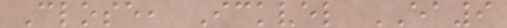Close, Ickvel EA9
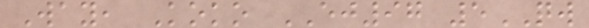Way, Koko EJ97 5QW
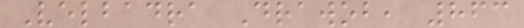Velbadra Drawob, 863
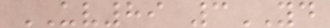UV89 3YD
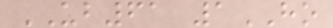UB61 1HO
